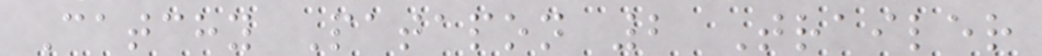Catchy Patapon 2 Trailer
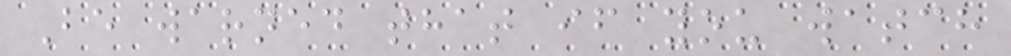Be warned that if you watch
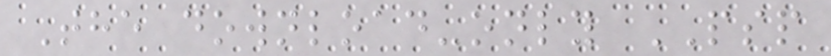The download-only PSP
